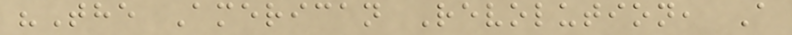"The American Revolution, A
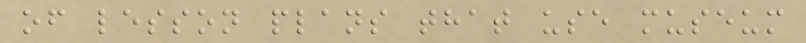of lesson plans that use museum
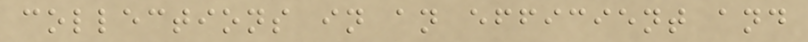collections in an efficient and
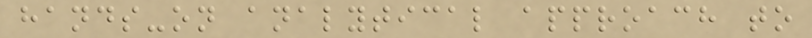hands-on analytical approach to
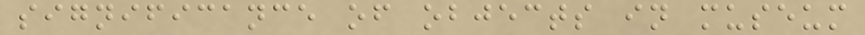significance of objects in museum
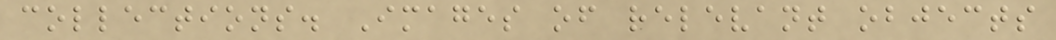collections. Images of relevant objects
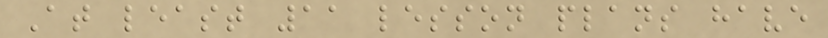At least 11 lesson plans have
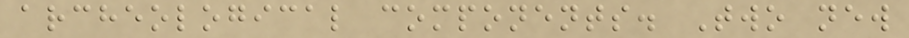archeological components. Two new
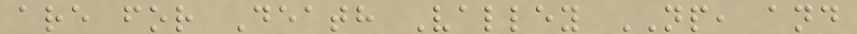are for Death Valley NP, and
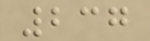237
